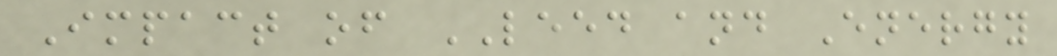Impact of LEED and Energy
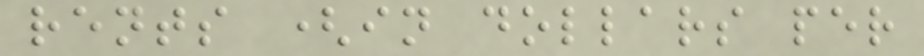rents (in dollars per
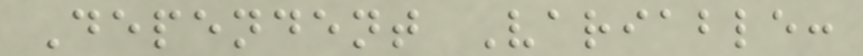Dependent Variable:
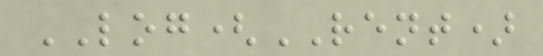LOG(RENT)
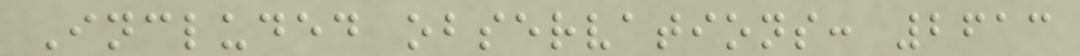Included observations: 2613
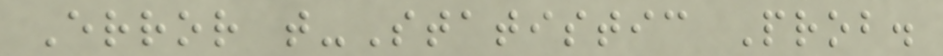Error t-Statistic Prob.
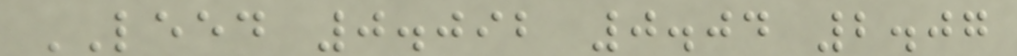LEED 0.092 0.04 2.07
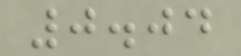0.04
